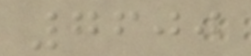7600
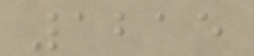1215
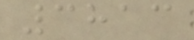3813
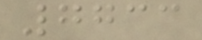7733
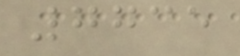7735
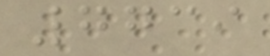7739
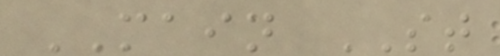MAIN ST
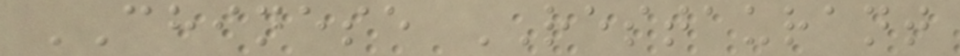CHINESE RESTAURANT
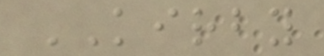KIRBY
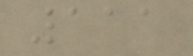111
